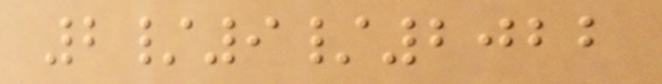2/9/2022
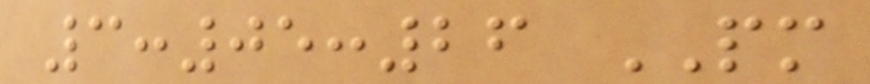3:05:26 PM
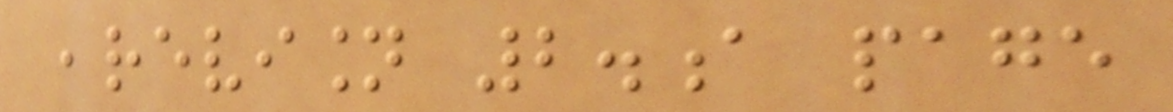,revision 2.a page
